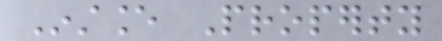Instance Property
